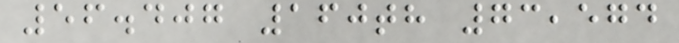56.407 160th 73,574
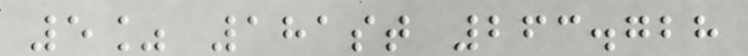5% 181st 263.728
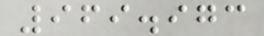969.973
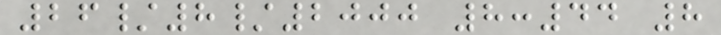26/8/2000 8:44 8
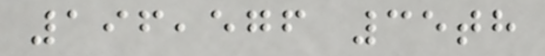196,576 35th
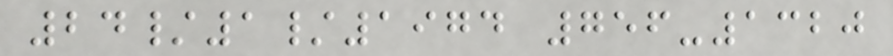24/1/1974 756-1320
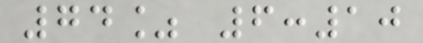74% 6:10
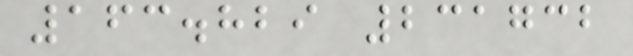163.829 231732
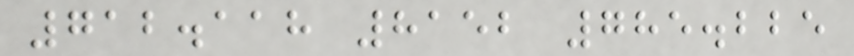712.118 8152 785.225
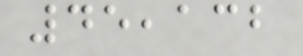45,132
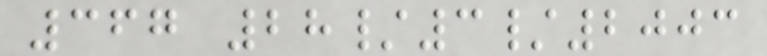367 28/3/2003
